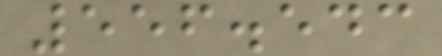556.543
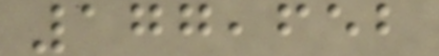177,652
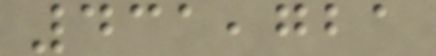431,721
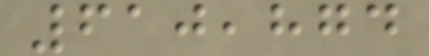610,874
